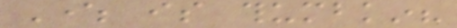Where is thumbkin?
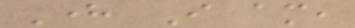Here I am,
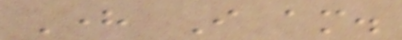Here I am.
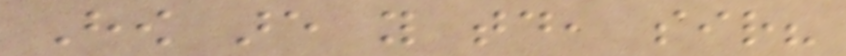How are you today, sir?
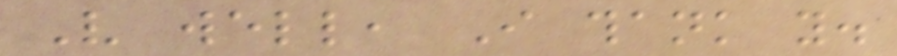Very well, I thank you.
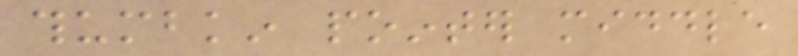thumbkin pointer middle
